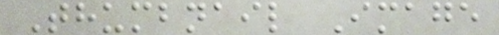Thumbnail Image
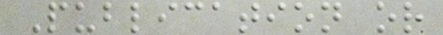Publication or
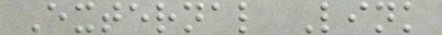External Link
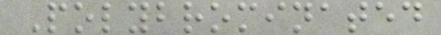Polybrominated
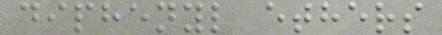diphenyl ethers
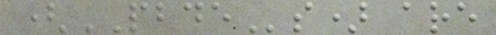(PBDEs) are
